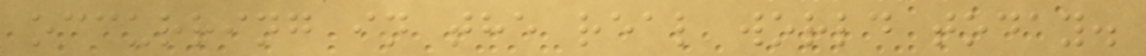occurring in the real world today.
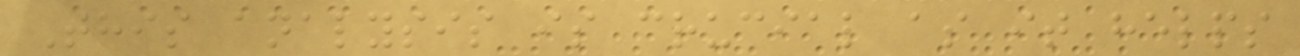This analysis is crucial as it helps
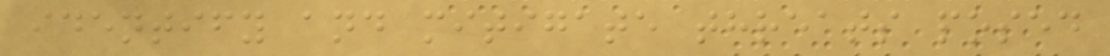identify and mitigate threats posed
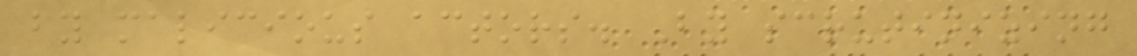by malicious actors. By scrutinizing
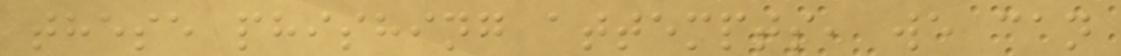these phishing attempts, we can
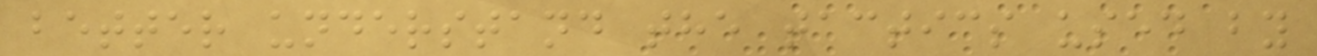better understand the tactics used by
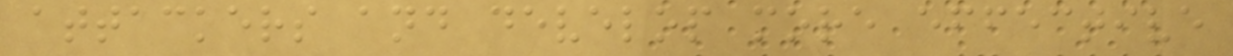attackers and develop more effective
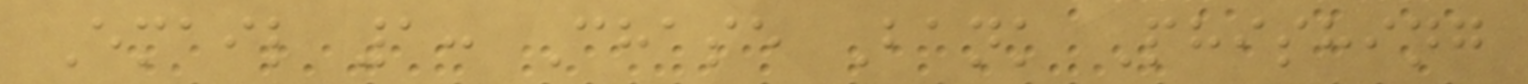Email 1: Chase Bank Phishing
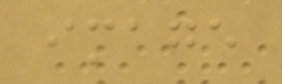image
